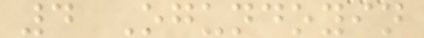4 Ogundoyin
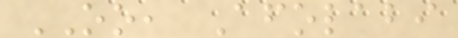OO, Afolabi
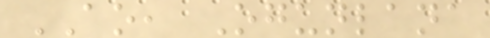AO, Ogunlana
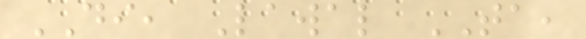DI, Lawal TA,
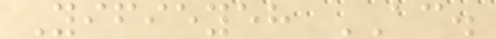Yifieyeh AC.
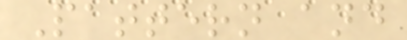Pattern and
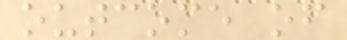outcome of
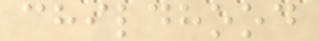childhood
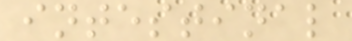intestinal
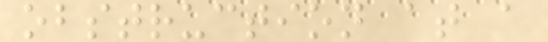obstruction at a
